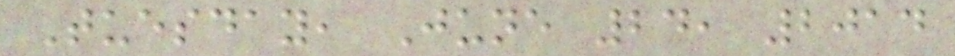Tuesday, June 24, 2014
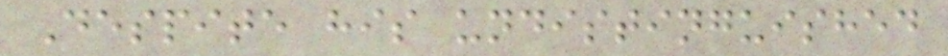Despite his undistinguished
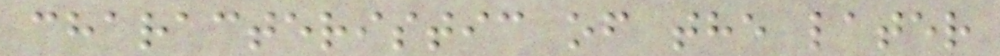characteristic of the later
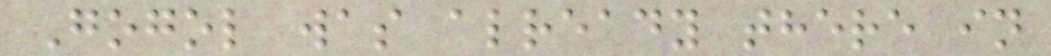Gogol was already there in
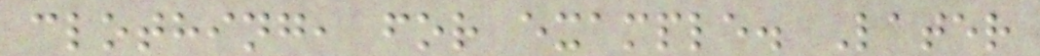clothing, for example. Later
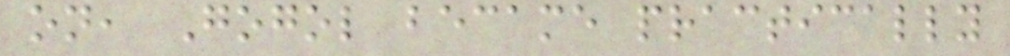on, Gogol became practically
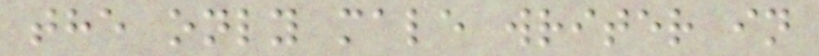the only male writer in
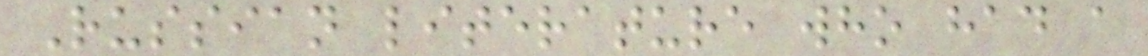Russian literature who had a
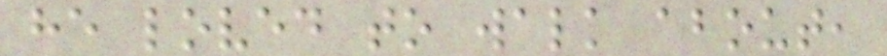he loved to walk about,
